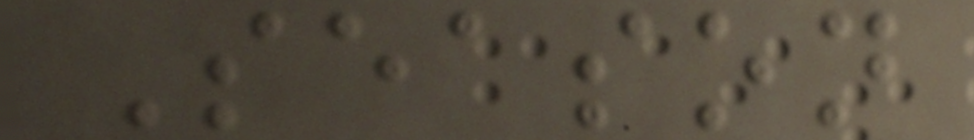Season
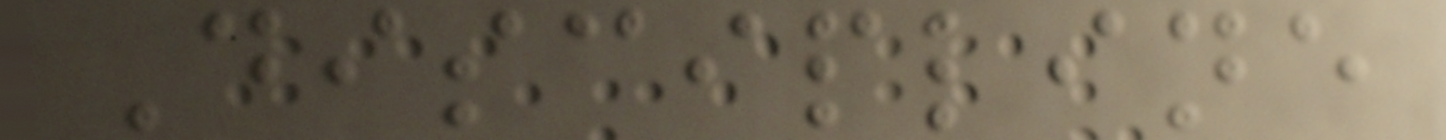Discipline
